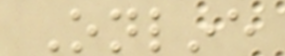Online
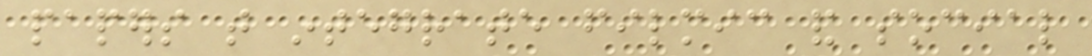papers that integrate filmic and social
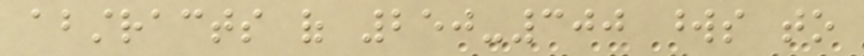abstracts of 250-300 words to
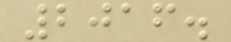2016.
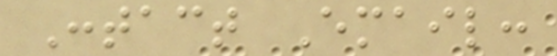Contact Email:
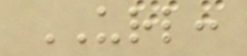URL:
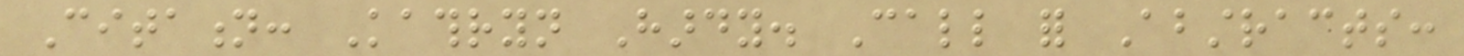Citation: Kathryn Hardy. Call for Abstracts:
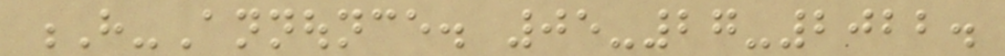H-Announce. 05-27-2022.
